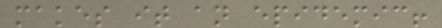makes it an epidemic!
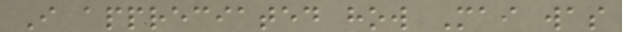I appreciated how Mai was
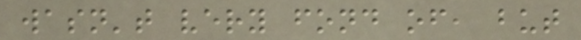wasn't very fond of, but
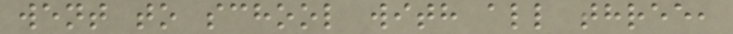went to school with all three,
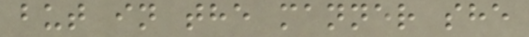but in the manner she
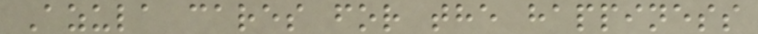Azula cares for the happiness
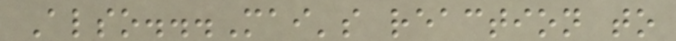Also...Mai's reaction to
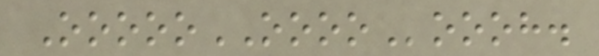OooooOOOOoooh.
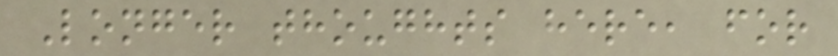Longer thoughts here, for
